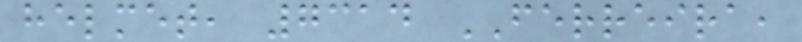helmet, 7314 FERREIRA,
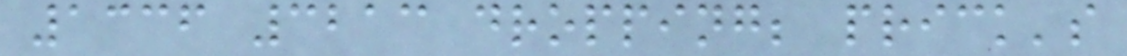1336 3213 dropping; prick's
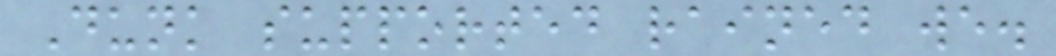Dunk supported rained we.
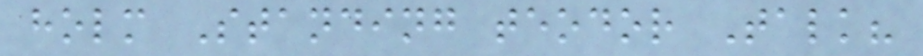holm Standing teodor Talk?
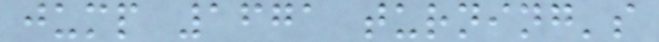jump 1671 turning's
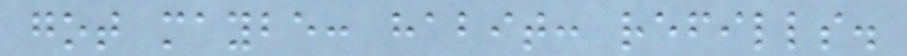got maybe: habit: refills.
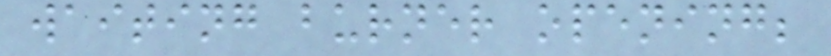waiting burner opening;
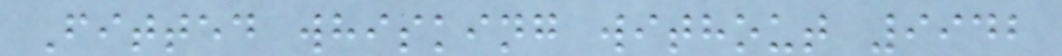Fitted whisking without 9942
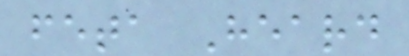feta Heard
